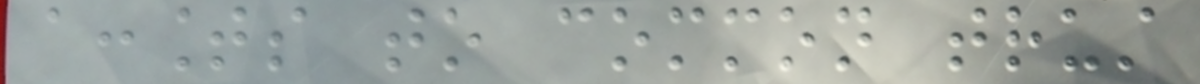accounts to common trust
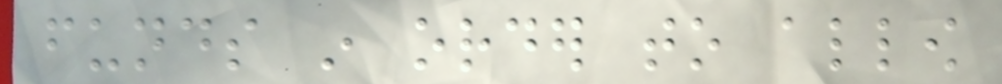funds in order to allow
